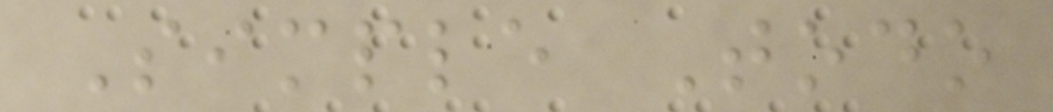Simple Todo
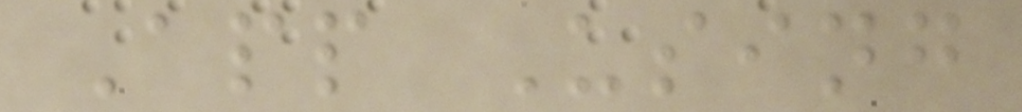App Using
